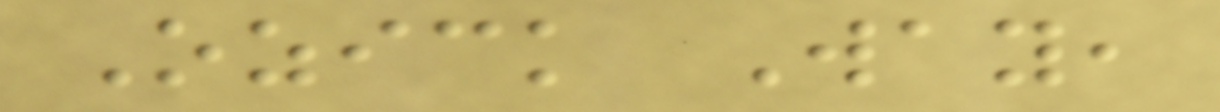Ozick Way,
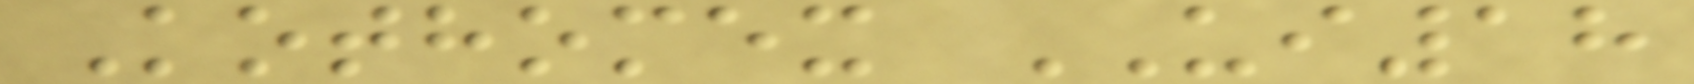Kothomex UI18
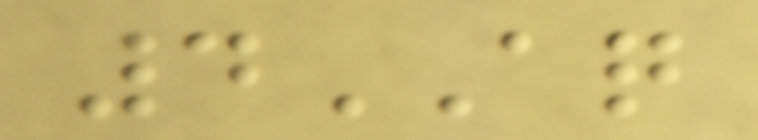4AQ
